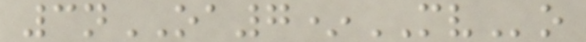3nOA7*MVo
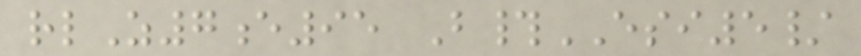rlZ7e95 B#ESI5/
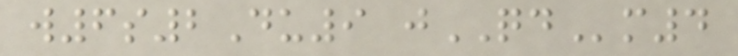w6s2Du9 jQDm4
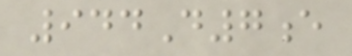944D7e
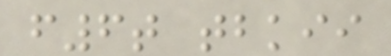f6t tbkii
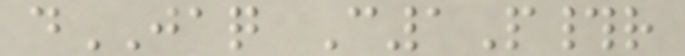dJAQ C1P#r
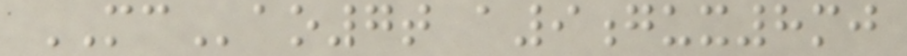MCao7t a9gux8mj
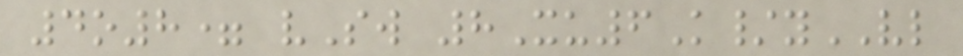4o8= vSw 8Xu6K/yVL
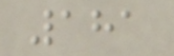181
